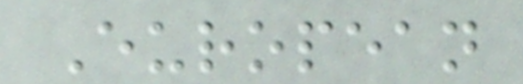European
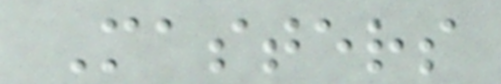Masters
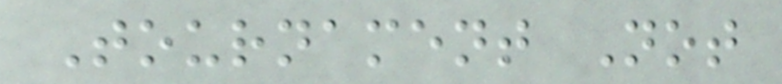Tournament Not
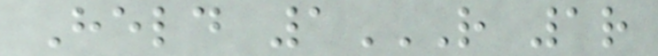Held 1R 1R
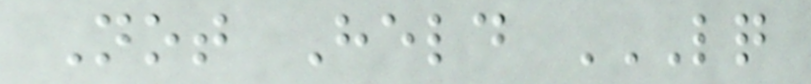Not Held LQ
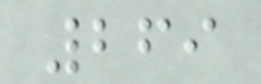269
